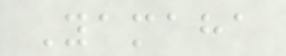Yamaha
